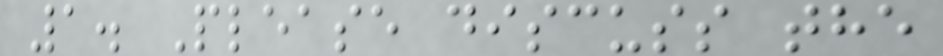1. Please discuss the
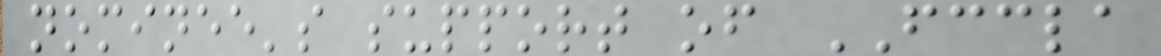nominee's support of FCCLA
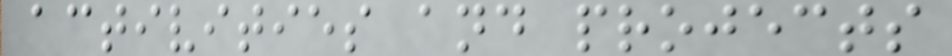activities and projects
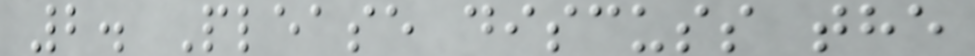2. Please discuss the
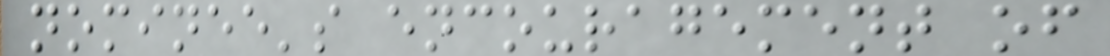nominee's encouragement of
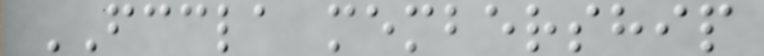FCCLA membership
